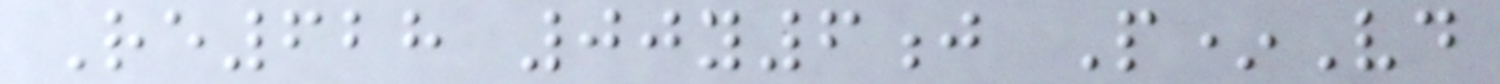Re628 00y6j P*Vd
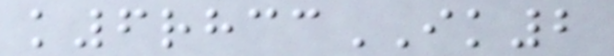k6rhccIK2
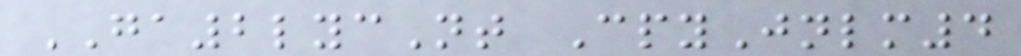GA2lycNt CpyJnlm4
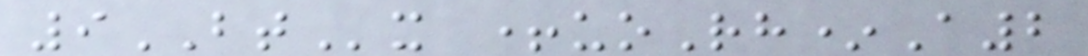9BTx +uoRh*A2
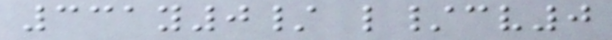331y0/ l/cv0
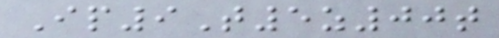Ip9T5z00t
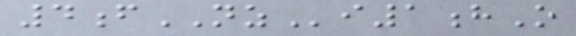4fNZi1hO
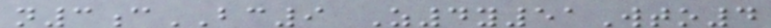n3cBC9 Z4y51Wto4
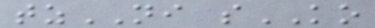tzNI sKO
